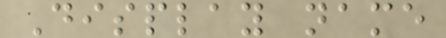Display name
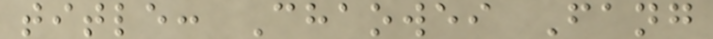title: Chaowei Fang
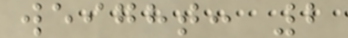weight: 2
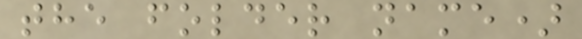the folder name)
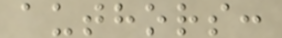authors:
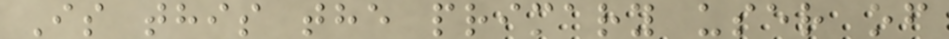Is this the primary user of
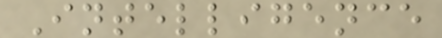Intelligence
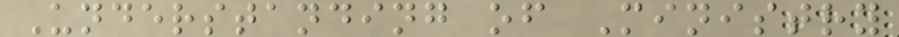Understanding of Ministry
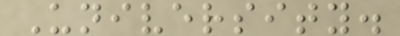University.
